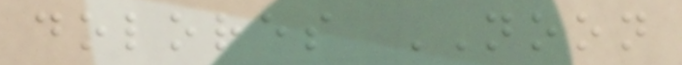dolores NOON
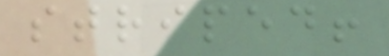striped!
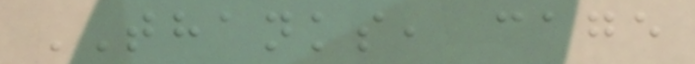THANKS, cage
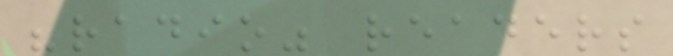"radio" readers
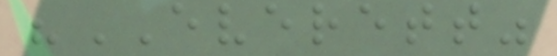"EVERETT"
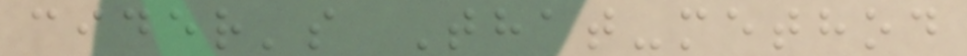cider's That-method
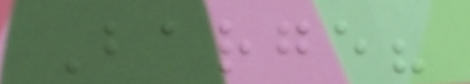Barge?
